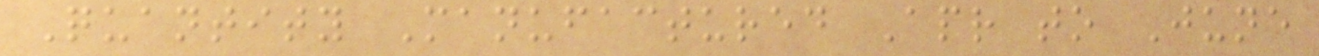Quantity Manufactured Apr to June
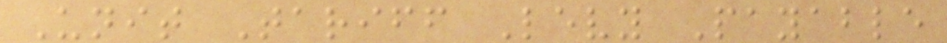Unit Tariff Levy Payable
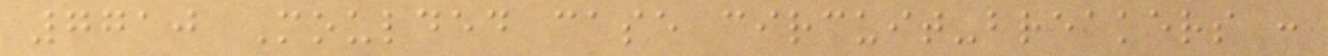7710 Moulded case circuit-breakers :
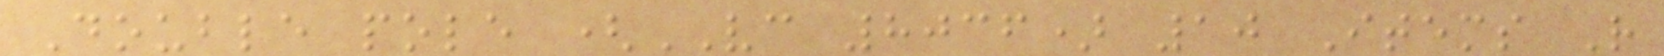Double pole (VC 8036) 10 Items R
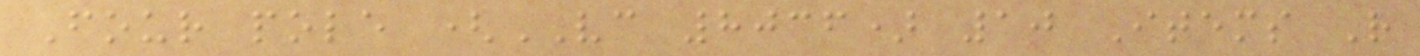Four pole (VC 8036) 10 Items R
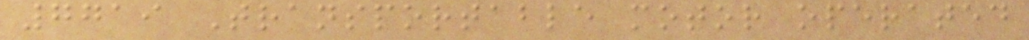7719 Transportable motor operated
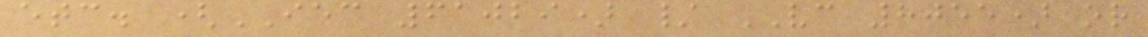etc. (IEC 61029) / VC 8055) or
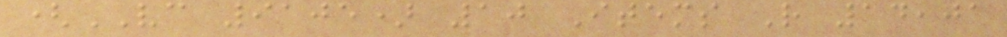(VC 9105) 10 Items R 14,01
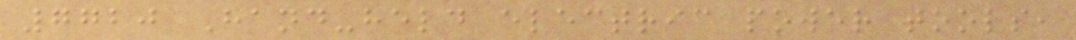7720 Hand-held electric power tools,
